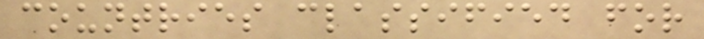countries classified for
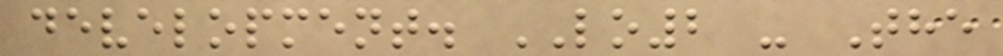development. LO2 - The
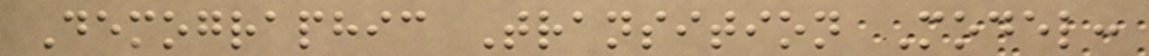Demographic Transition Model:
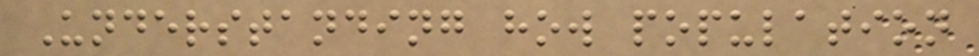Understanding how population
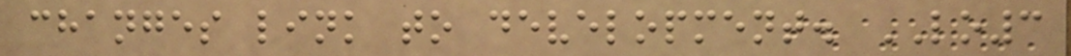changes link to development. LO3
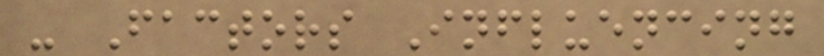- Factors Influencing
